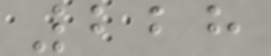228
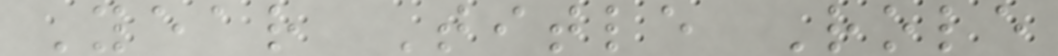Year Title Role
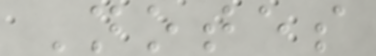Notes
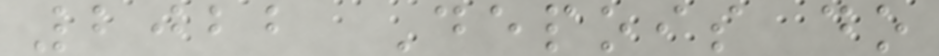2022 Depois do
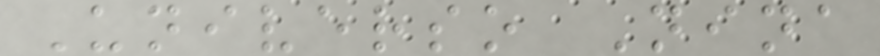Universo Nina
